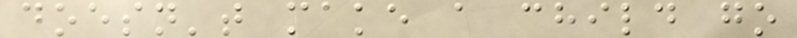doesn't make a child go
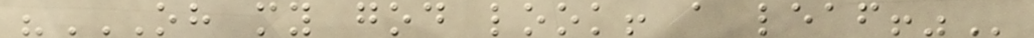"OH MY GOD LOOK! A LEAF!"
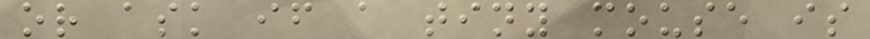or ask if a tiny mouse is
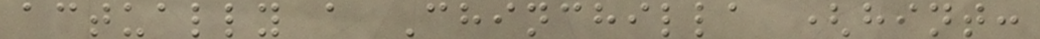actually a Chinchilla (hint:
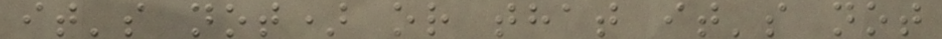it's not) or that it's not
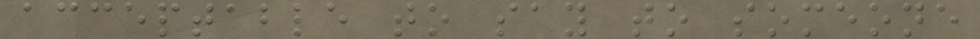acceptable to say to someone
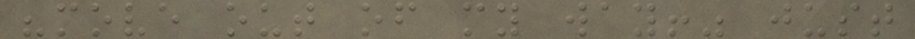"move out of my way!" just
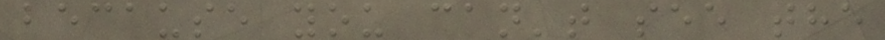because you can't see the
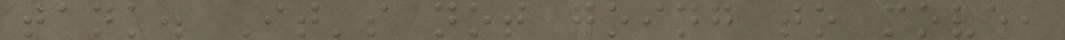tank. It's not going to move,
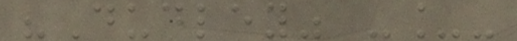"Dudley" -_-
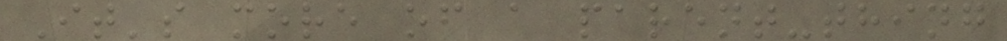It's more of a parent-thing
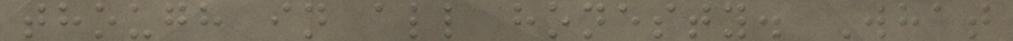though in all honesty. What
